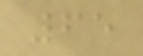65
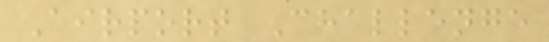Airport Challenge
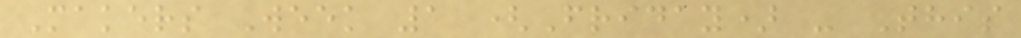Makers Week 1 (Friday) - This
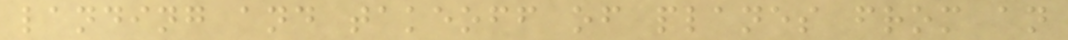landing and takeoff of planes from an
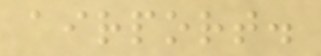airport.
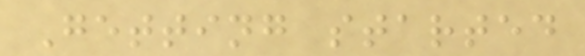Getting started
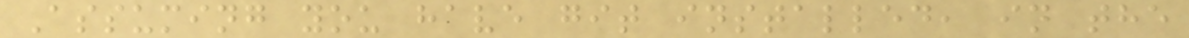Assuming you have git installed, in the
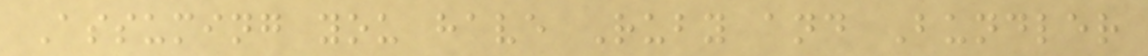Assuming you have Ruby and Bundler
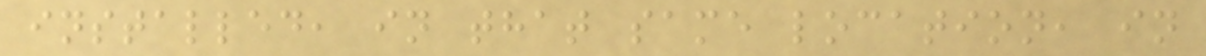installed, in that same location, in
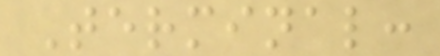Terminal:
